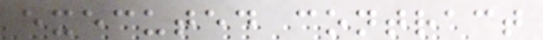executed contract
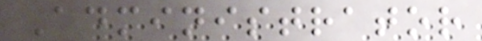Administrator
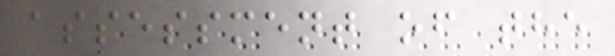assessment of the
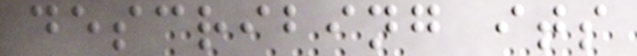describing its
